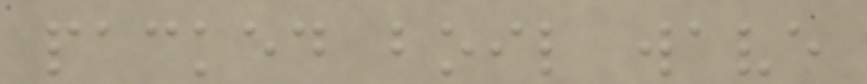packed boil wave
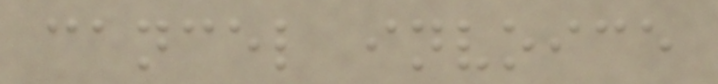cancel invoice
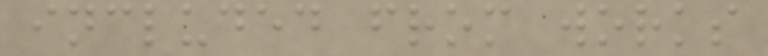included from works
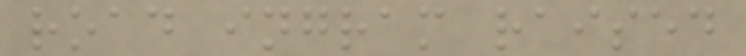road ingram raised
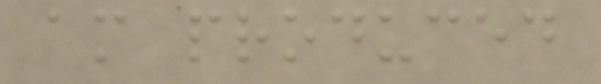am produced
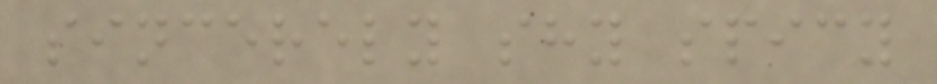sincerely shy spicy
